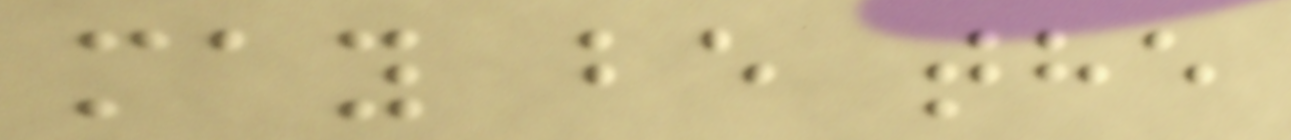may be the
